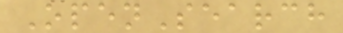OpenSearch
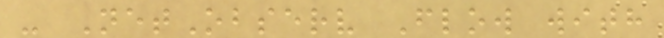- NetObserv Flow with
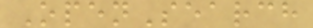OpenSearch
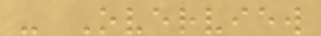- Overview
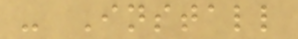- Install
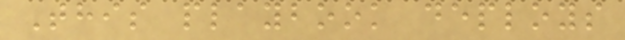This playbook deploys
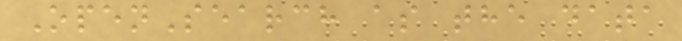OpenSearch as the data
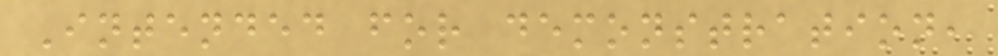Intended for demonstration,
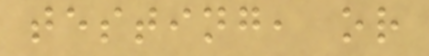testing, or
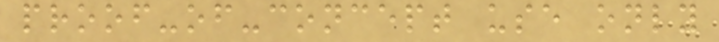proof-of-concept use only
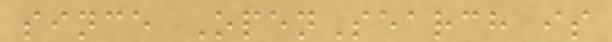since OpenSearch is
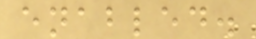enabled.
